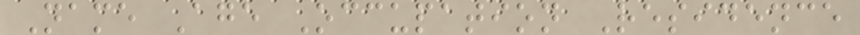Name Age Occupation Residence
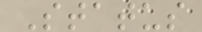Status
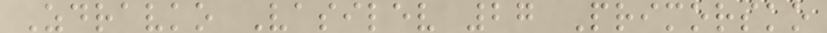Zdravko Vasilev 27 Primorsko
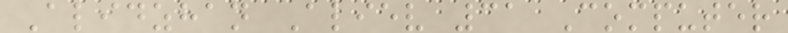Alidzhan Aliev 31 Computer
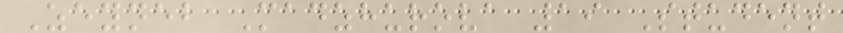Zeyneb Madzhurova 19 Student
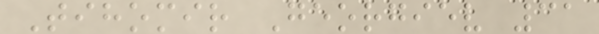Tihomir Georgiev 31
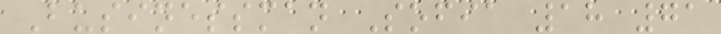Businessman Sofia 18 71
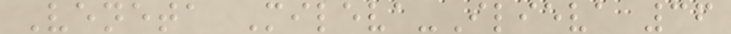Veneta Mileva-Ilieva 36
